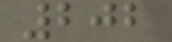202
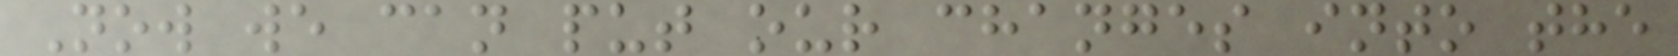Now we can put our changes into the
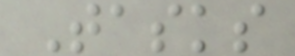Tasks
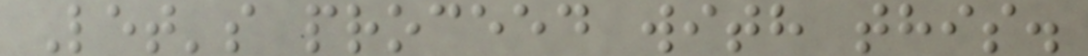Let's proceed with this.
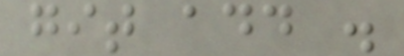git add .
